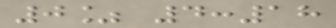0% 4:18
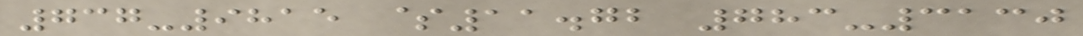737-9815 $11.72 783-3130
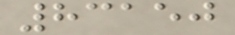83150
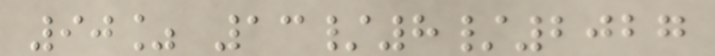90% 13/8/2027
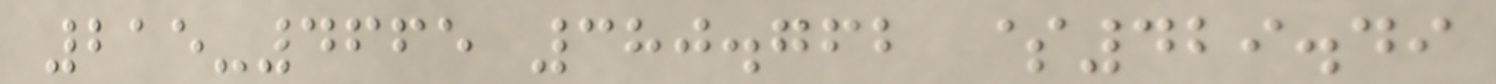215-4665 380.762 $429.49
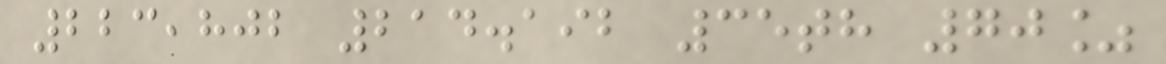223,802 214.192 35th 70%
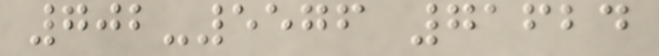702-5576 71624
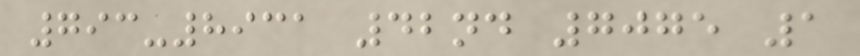793-8931 42nd 7075 1
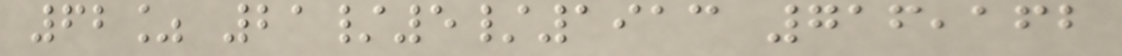62% 21/5/1913 716,162
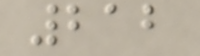212
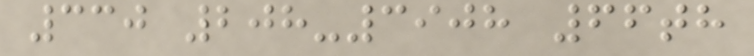330 208-3908 66th
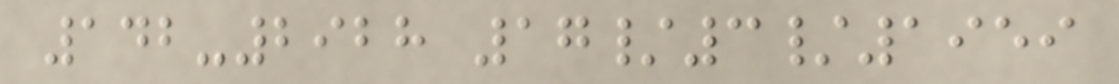142-2928 17/3/1959
